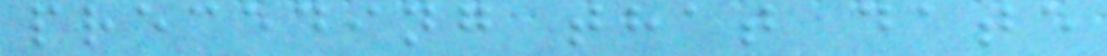preceding that date
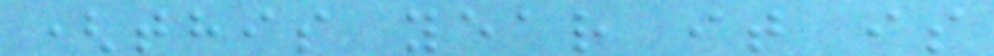(this year it is
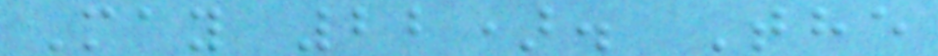May 22). The
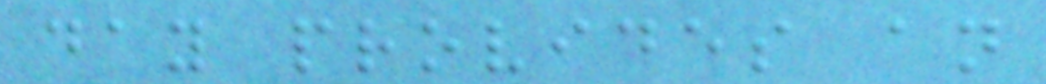day provides an
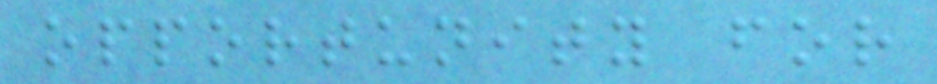opportunity for
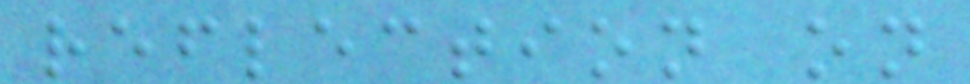reflection on
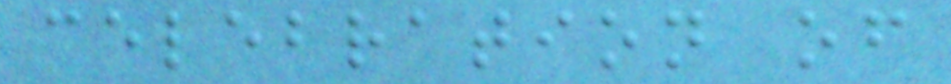celebration of
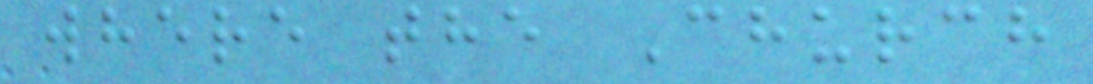where the Church
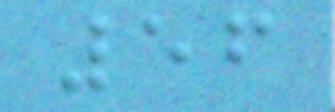56
